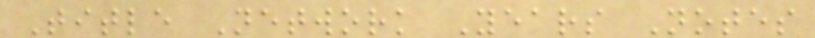Title Network Years Notes
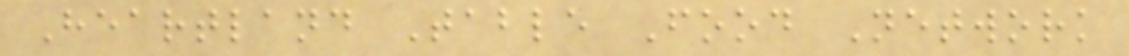Heartland Table Food Network
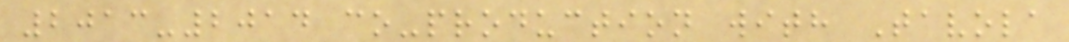2013-2014 co-production with Tavola
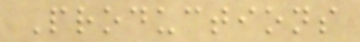Productions
